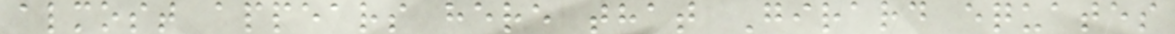almost appears here that Girard equates
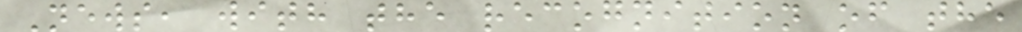News, with the recognition of the
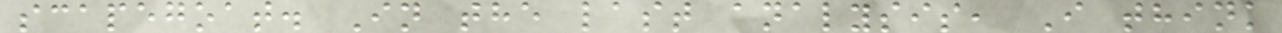scapegoat. In the last analysis, I think
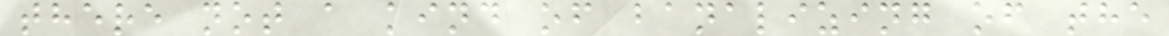there not a kind of banalizing of the
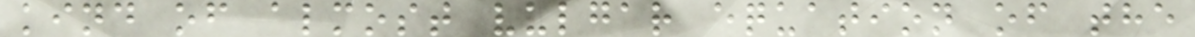kind of almost vulgar equation of the
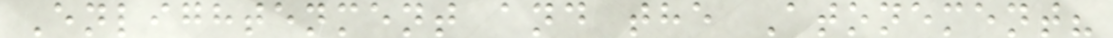Enlightenment and the Atonement?
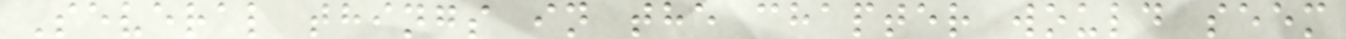Several things in the chapter would seem
